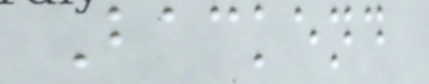Backend
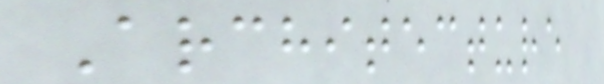Architecture
